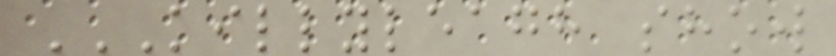KILLYLEAGH SHOW
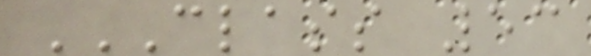CLASS 53
